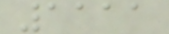1111
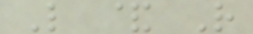L & R
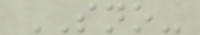SNO-
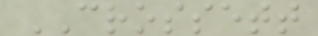CROSSETT
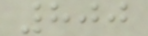800
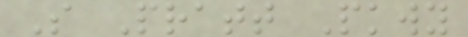S Pratt Pkwy
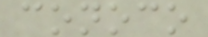conoco
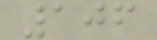106
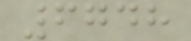6748
